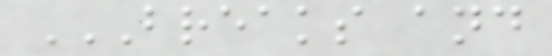BREAKS AND
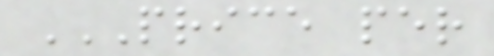PRICE PER
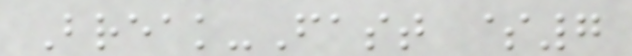Break-Fast $7
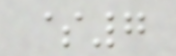$7
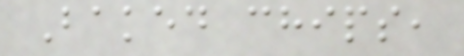Baked chips,
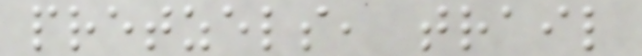pretzels, trail
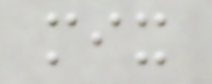mix
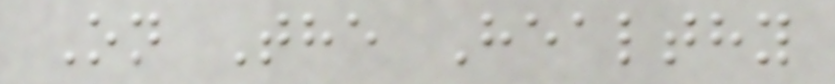On The Healthy
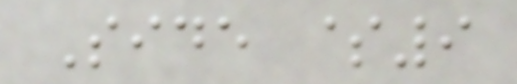Side $9
